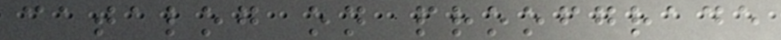catalog on proofgrade
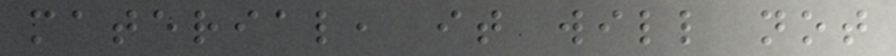material, it will not
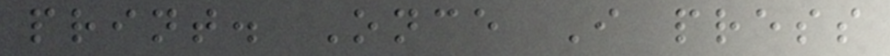print. Once I press
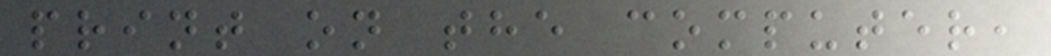print on the computer,
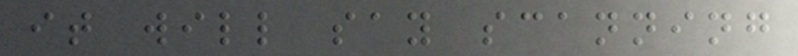it will say scanning
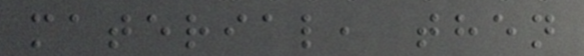material, then
